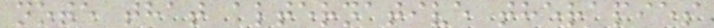note that alternative therapies
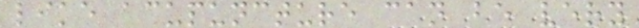like acupuncture can be very
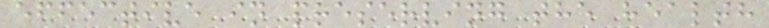effective in preserving the health
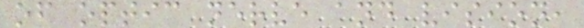of optic nerve and vision,
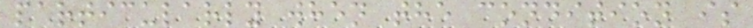particularly when the condition is
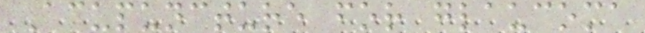Acupuncture for glaucoma
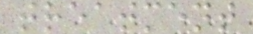treatment
